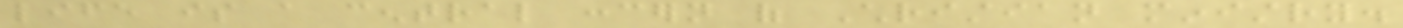life is a central concern of Christian ministry.
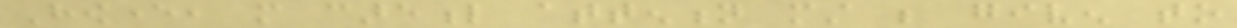However, more careful attention must be given to
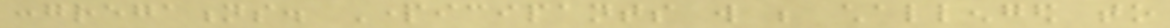congregations. Participants will be challenged to
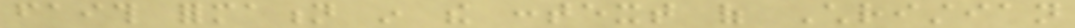faith formation in the context of Christian
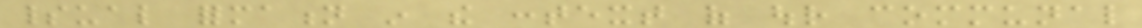spiritual formation in the context of our communal
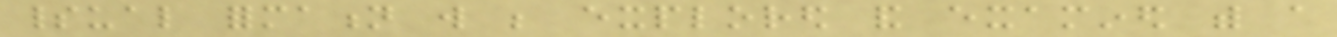spiritual formation will be explored and examined with a
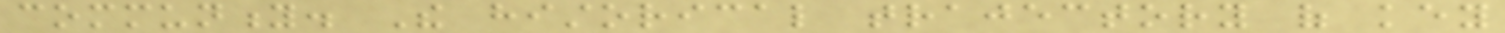community. The historical trajectory of key
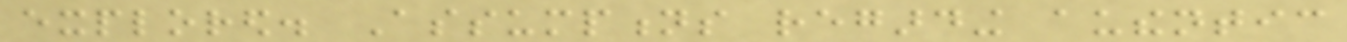explored. Assumptions regarding authentic
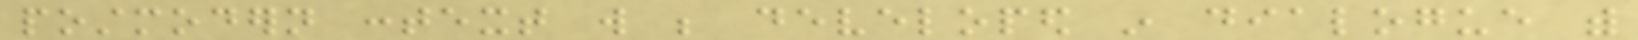postmodern context will be developed in dialogue with
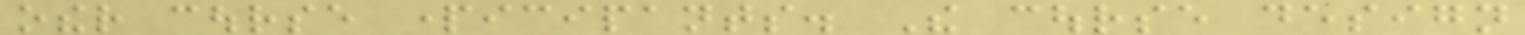other course participants. The course design
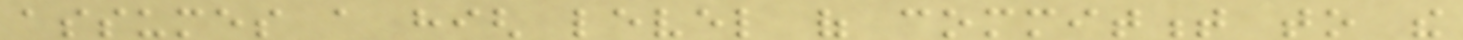assumes a high level of commitment to the
